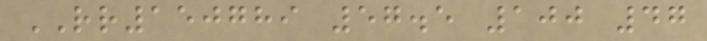RR150789 57.5 100 47
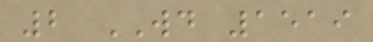2 WD 1519
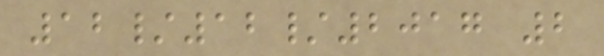12/12/2017 2
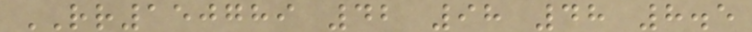RR150789 42 98 48 8.5
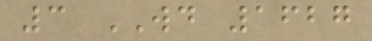3 WD 1627
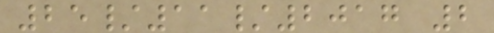25/11/2017 2
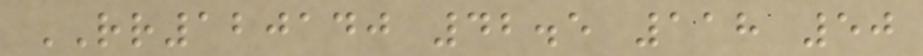RR120140 42.5 118 50
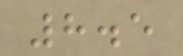8.5
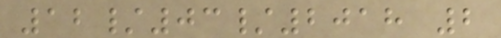12/03/2018 2
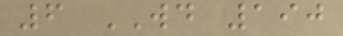6 WD 190
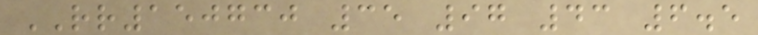RR150730 35 97 43 6.5
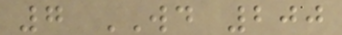7 WD 200
